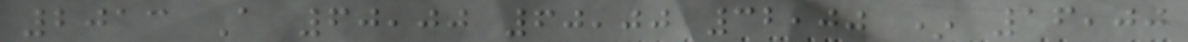2013 A 60,00 60,00 32,00 * 16,00
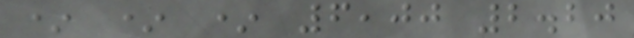* * * 6,00 2.20
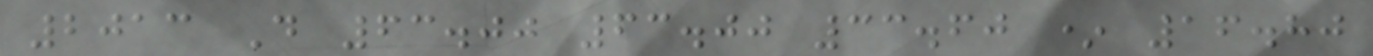2013 D 63.00 63.00 33.60 * 16.80
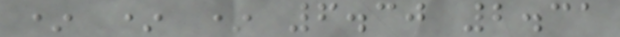* * * 6.30 2.31
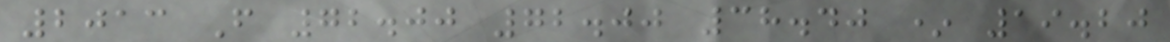2013 F 72.00 72.00 38.40 * 19.20
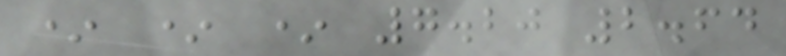* * * 7.20 2.64
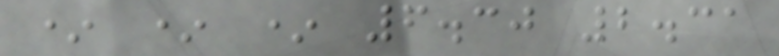* * * 6.30 2.31
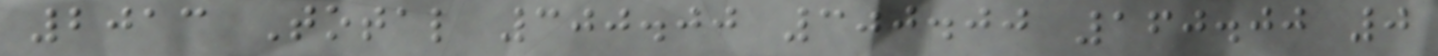2013 Total 300.00 300.00 160.00 0
